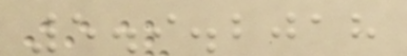5.9.2018
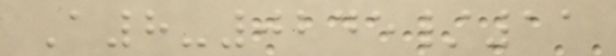A8-0245/11
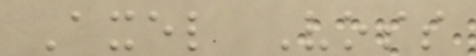Axel Voss
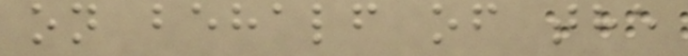on behalf of the
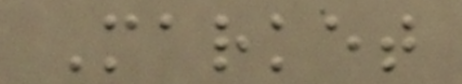Market
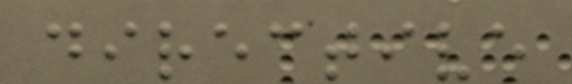directive
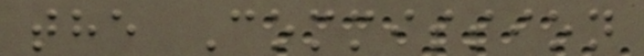the Commission
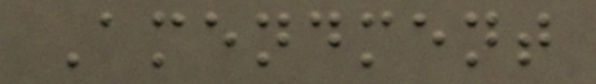Amendment
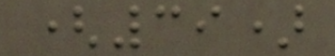(39)
